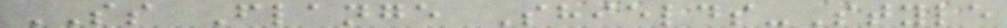SS Flange Shields-Style
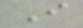I
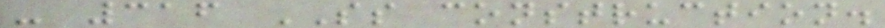- 316 SS construction.
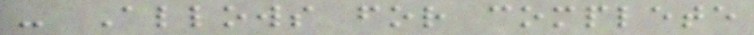- Allows for complete
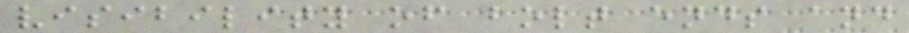visibility of bolt ends and
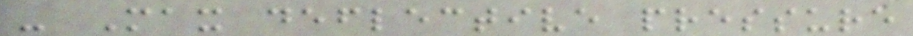- Max deflective pressure
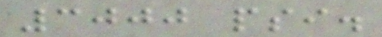3000 psi.
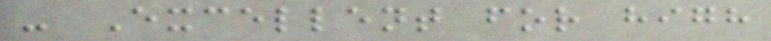- Excellent for high
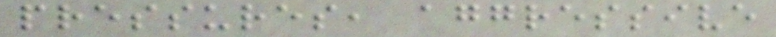pressures, aggressive
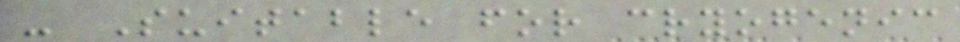- Suitable for cryogenic
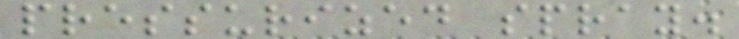pressurized spray.
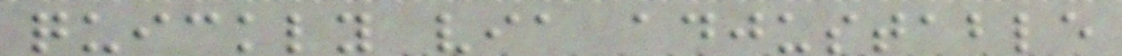quickly via adjustable
